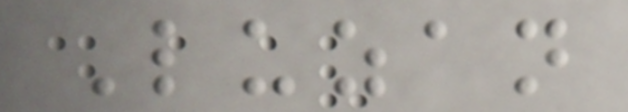Luzan
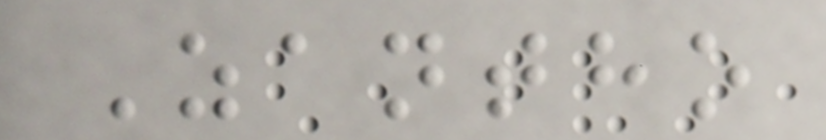Zantho
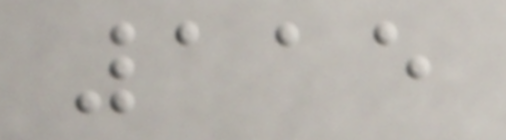115
